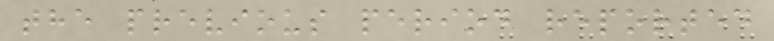the previous period reported
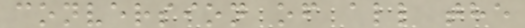conversion of all the
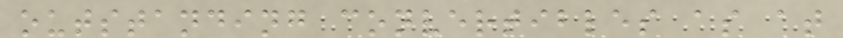outstanding convertibles as at
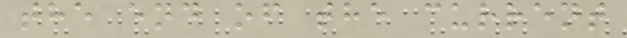the end of the current
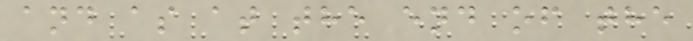and as at the end of the
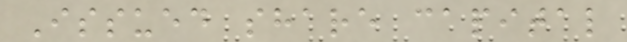Issued share capital
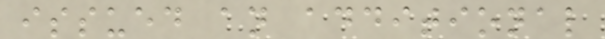issued an additional
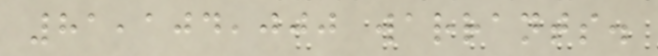81,104,000 warrants.
